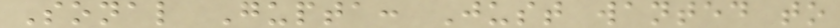Sonal Gupta: Just wanted to
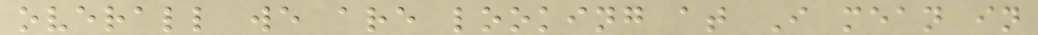overall we are looking at I mean in
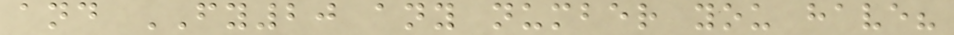and FY20 any number you have?
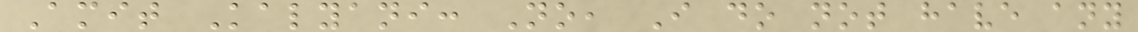Amit Kalyani: No, I do not have any
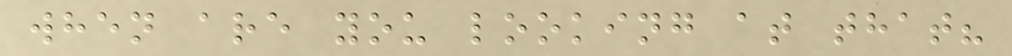when are you looking at that?
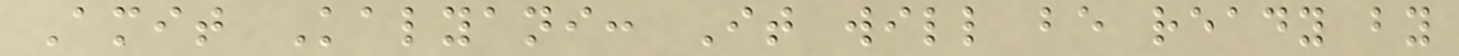Amit Kalyani: It will be ready by
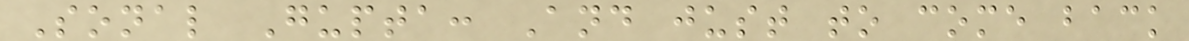Sonal Gupta: And just to come back
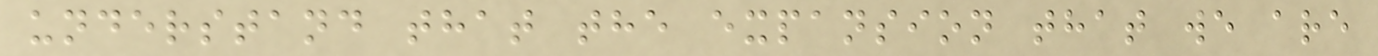understand that the expansion that we are
